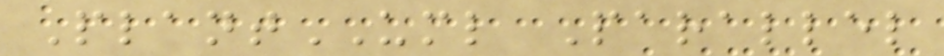PlantUML Parallel
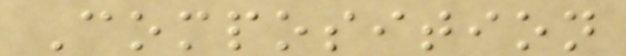Composition
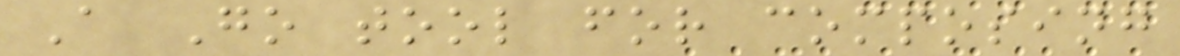A Go tool for composing
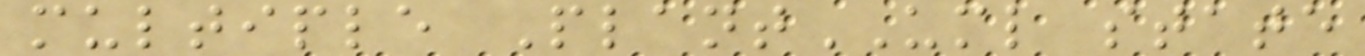multiple PlantUML state
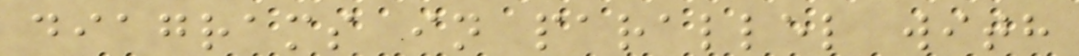diagrams in parallel with
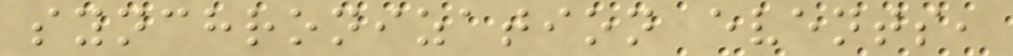synchronization events,
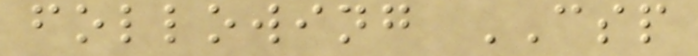following CSP
